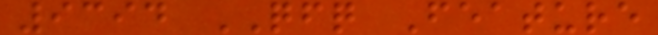9394 QFQ Feature
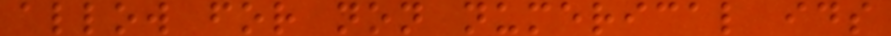allow for non numerical ids
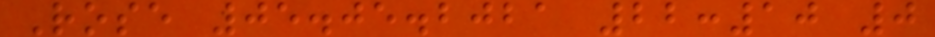Rose 05.05.2021 22:10 0
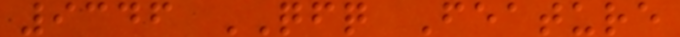9346 QFQ Feature
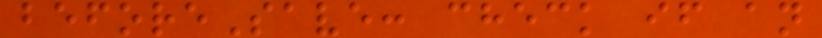beforeSave: check if an
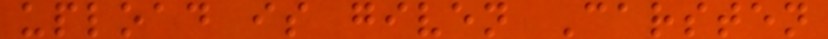upload is given Carsten
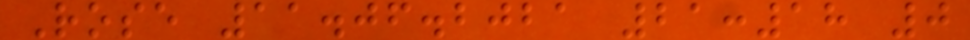Rose 11.06.2021 21:18 0
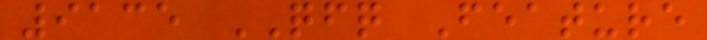9135 QFQ Feature
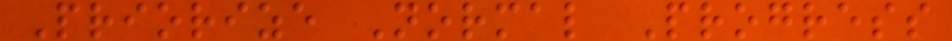Priorize Normal Progress
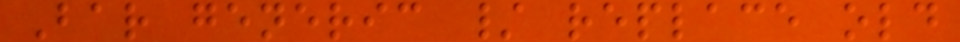Bar generic / replace old
